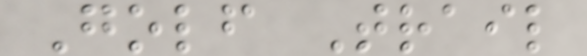Golf Trail
